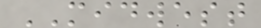MIDWEST
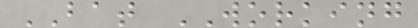BAT WORKING
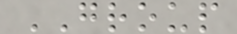GROUP
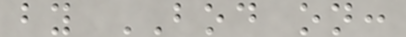by BOD on:
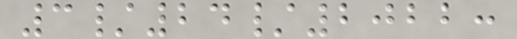3/24/2022:
